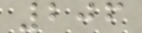206
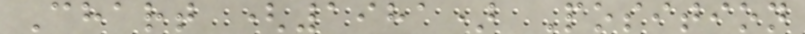Chart (1981) Position
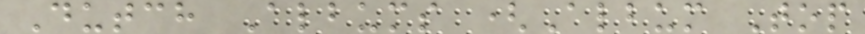Dutch Albums (Album Top
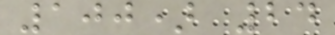100) 24
